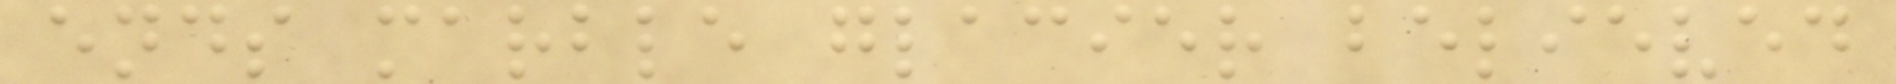ends marble glacier believed
